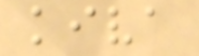kiva
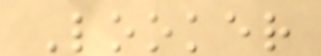Looker
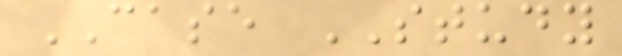CASE STUDY
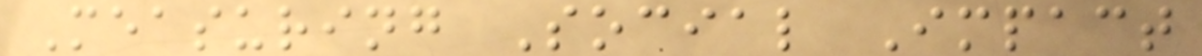Measuring Social Impact
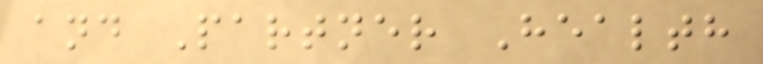and Partner Health
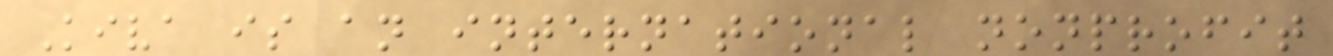Kiva is an international nonprofit
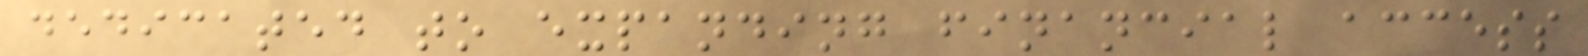dedicated to expanding financial access
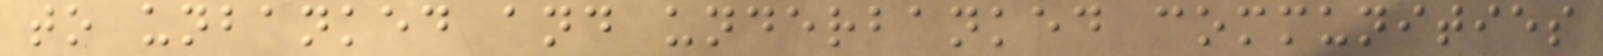to unbanked and underbanked communities
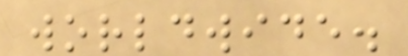worldwide.
